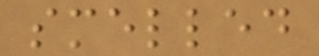smelled
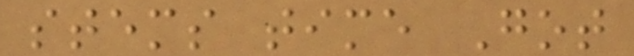stems time Got
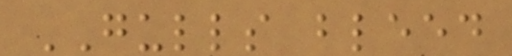GULLS bleed
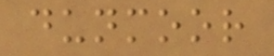dunmoor
